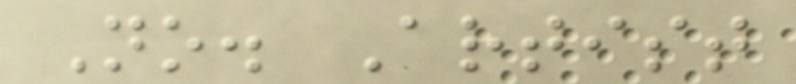No. Artist
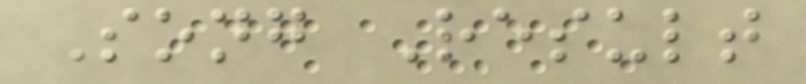Song Result
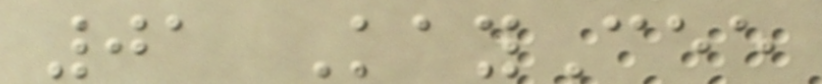01 KayCee
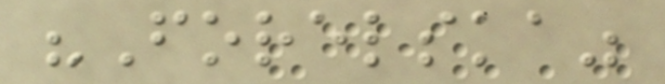"Forelska"
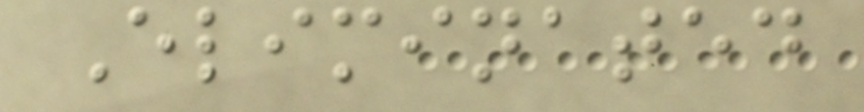Eliminated
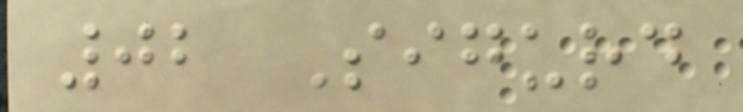02 Sigurd
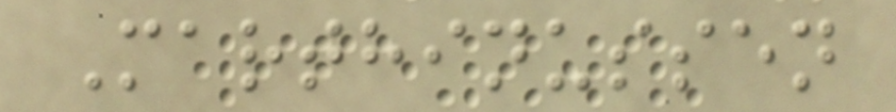Marthinussen
